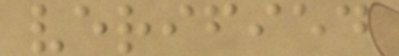verified
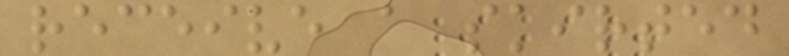receive a skirted
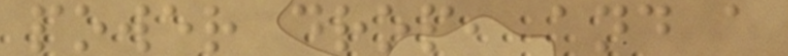power drop, and a
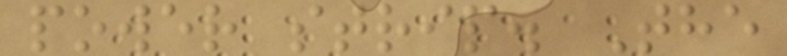power strip. The
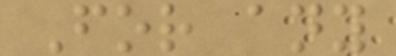For any
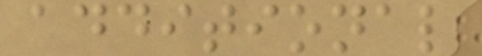additional
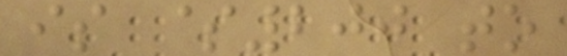is $200 to
